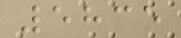5835
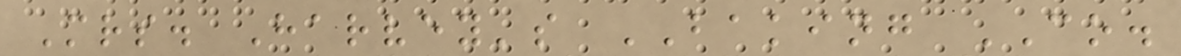Mrs. Harvey's BAKING CO.
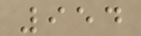954
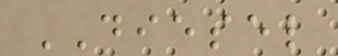DIESEL
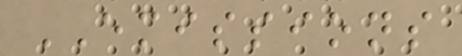EMISSIONS
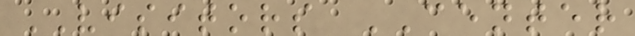VISITORS CENTER
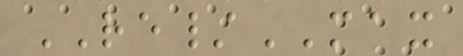RE/MAX
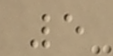5
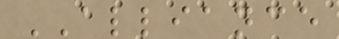ALLIANCE
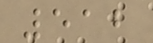512
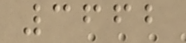3662
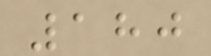180
